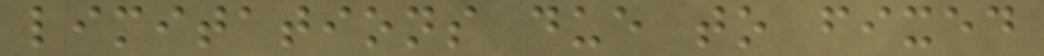limitations due to fixed
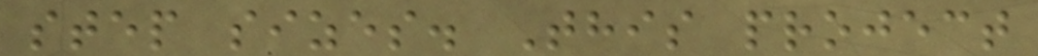step sizes. This project
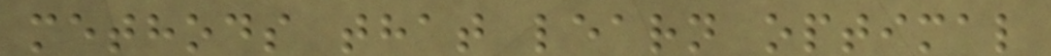methods that learn optimal
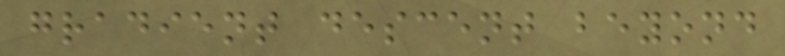gradient descent beyond
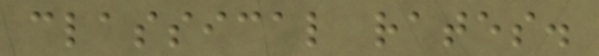classical rates.
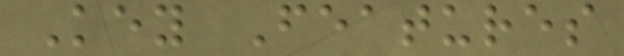Key Features
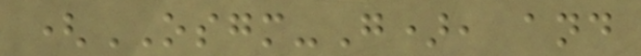(OSGM-G), and
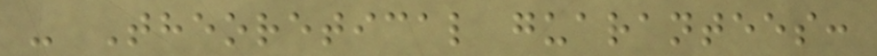- Theoretical guarantees:
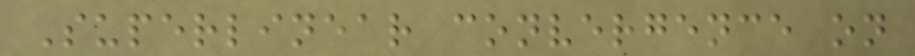Superlinear convergence on
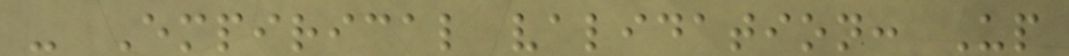- Empirical validation: Up
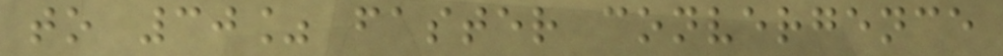to 30% faster convergence
